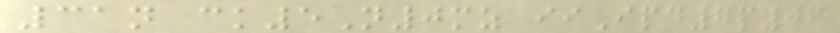31n ck5N0mz iiIpd7p06
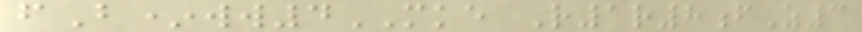fB*ww4MKE R1r8fZ3
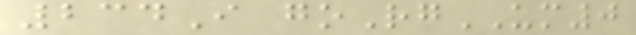234I goRgUM0
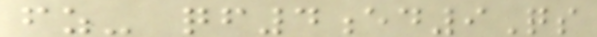fz- qf4ed9Qs
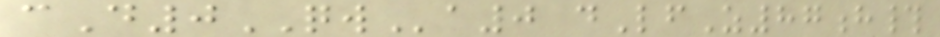cD0QWa0 dLfZ87h#
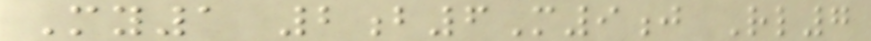My1 2b6M9j Rl7
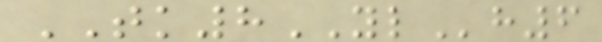TK8YLh6
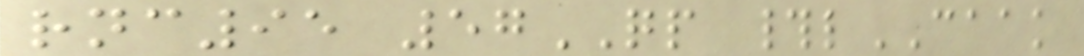rnc95 57QP #lCAAK
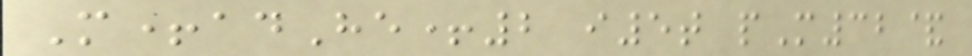M+adHe+2 i5t pM32&
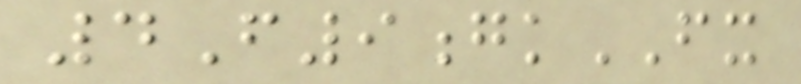4F9gkFX
